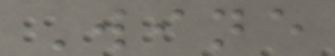Wine
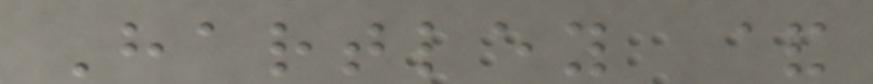Hartley &
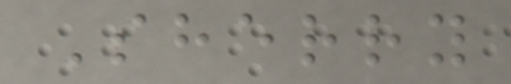Sherry
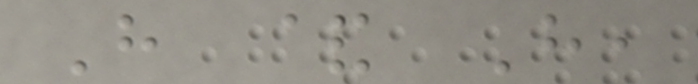H & H,
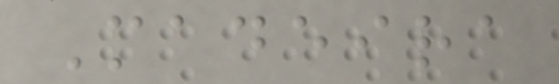Madeira
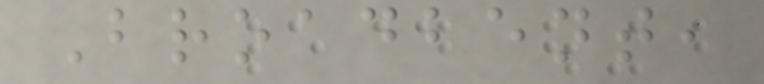Broadbent,
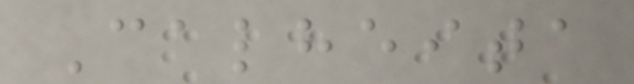Calheita
